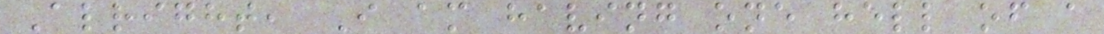Alright, I am having one hell of a
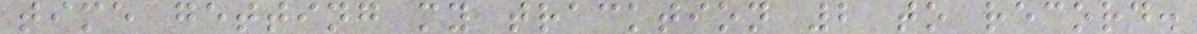time getting my tracktion 2 to record.
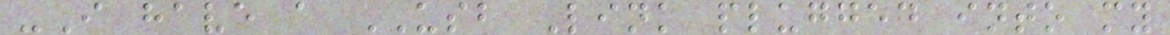-I have a USB Link plugged into my
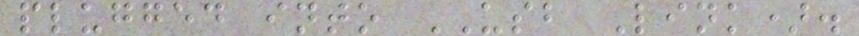plugged into USB Link).
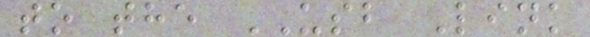to the USB Link
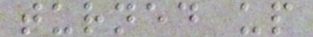turned up
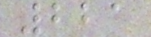221
